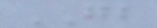GB
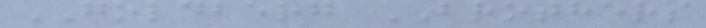GOLDBERG BROTHERS
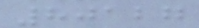80127
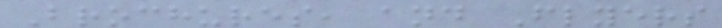Brochures, and Flyers
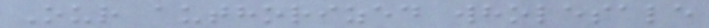Our authorized wholesale
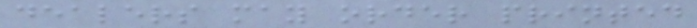dealers may order printed
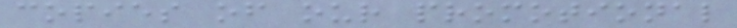copies of our promotional
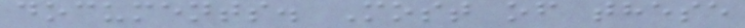documents. Most of these
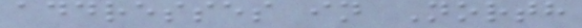addresses in North
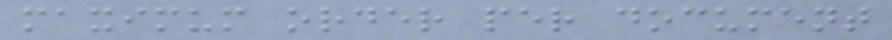maximum order per document
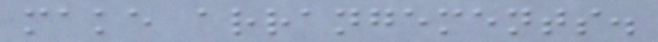make arrangements.
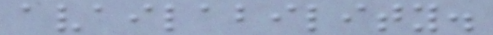availability.
